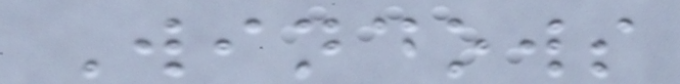Windows
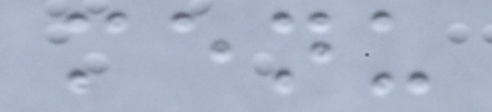menu
